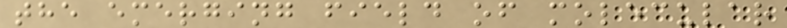the emerging field of molecular
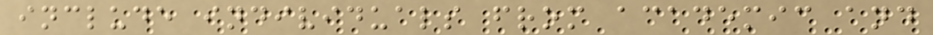include individuals from academic and
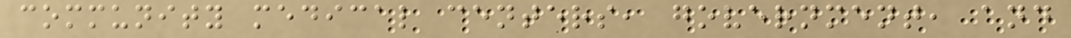community medical centers, government, and
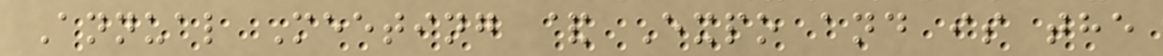Annual Meeting & Expo and is the
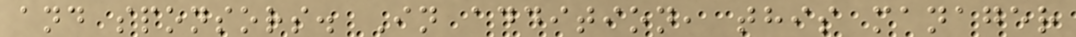and sponsors. In addition, this manager
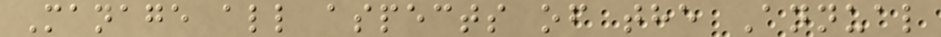Manage all aspects of the Annual
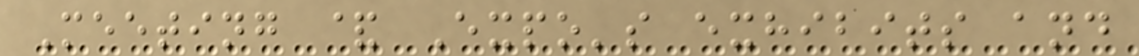Meeting & Expo's exhibits and
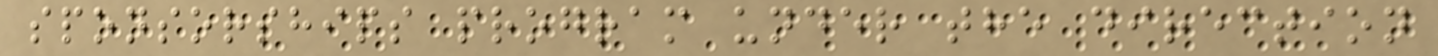sponsorships program under the direction
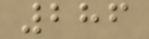286
